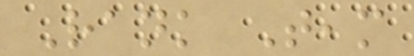Rank Team
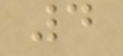4
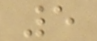5
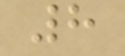8
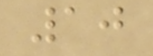10
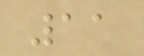11
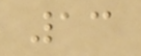13
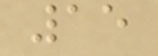15
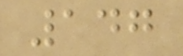147
